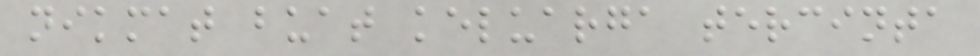nikmat buat keluarga tercinta
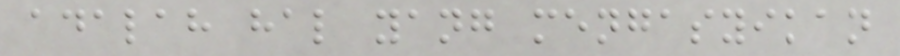adalah hal yang mengasyikan
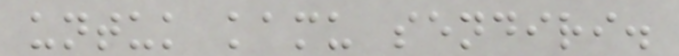untuk kamu sendiri.
